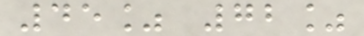45% 72%
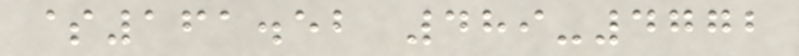$161.52 489-4772
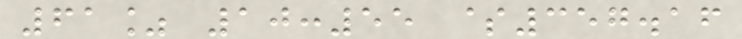61% 10:55 $357.16
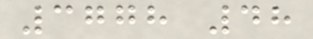3778 48
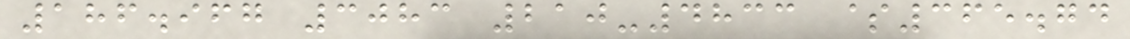186.967 3083 210-4833 $365.74
